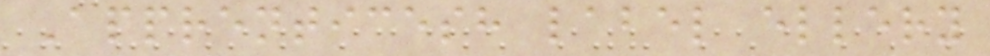Apprenticesh label ellery
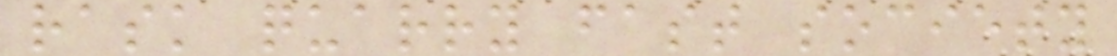rask quarry fast society
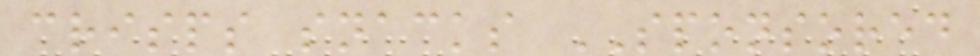crisps snacks SPONSORED
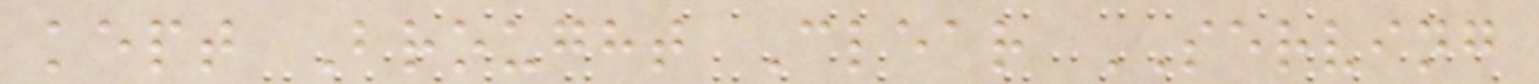kept Brought Clear SERVING
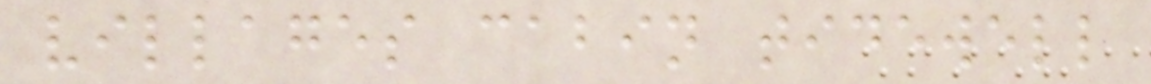villages cabin tidewell
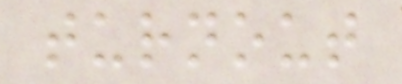turnout
